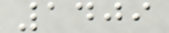1409
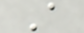A
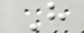H
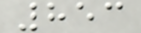853
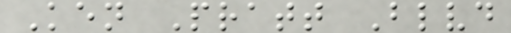Ken Pratt Blvd
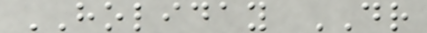HOLIDAY DR
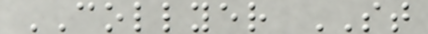COLLYER ST
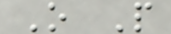O P
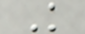K
